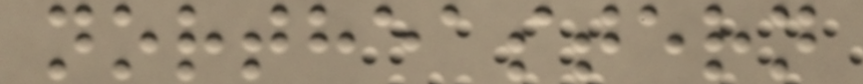northeastern
